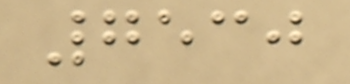7530
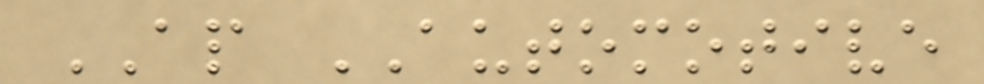AP AUTOMOTIVE
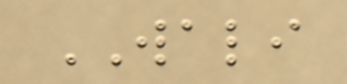WALI
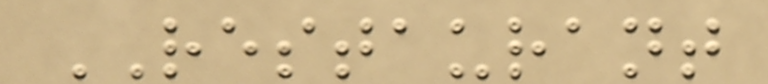RESTAURANT
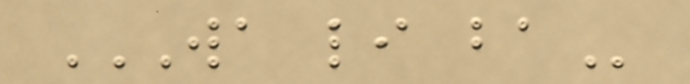WA LI BA
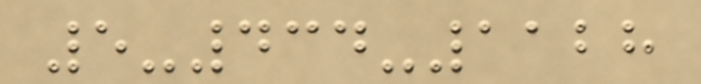5-434-1128
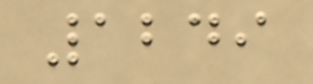1249
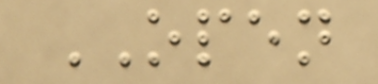OPEN
